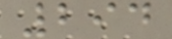294
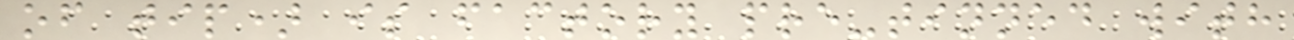of tip) is factory pre-tinned with
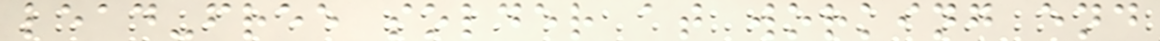lead-free solder at working end
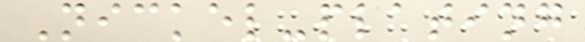Nickel-plating
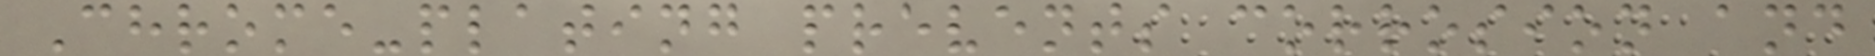Chrome-plating prevents corrosion and
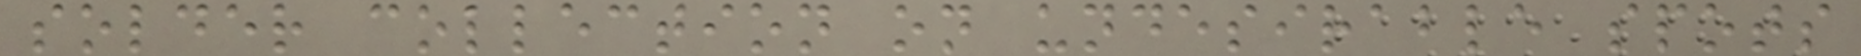solder collection on undesirable spots
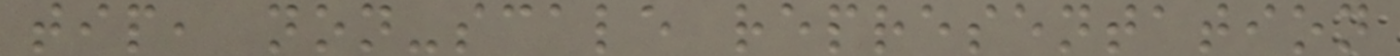tip, non-scale representation
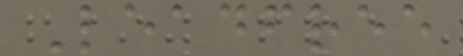Leadfree
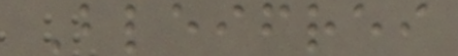Bleifrei
